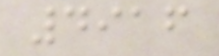4916
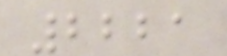2221
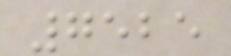7525
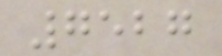7527
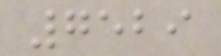7529
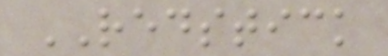REDSTICK
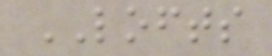LOFTS
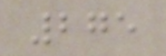275
